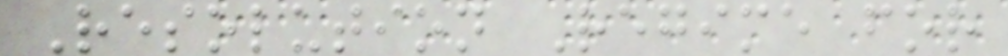Resolution Regime for
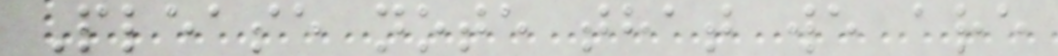Please note that we are
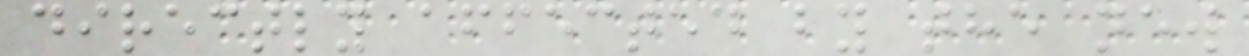directly affected by the new
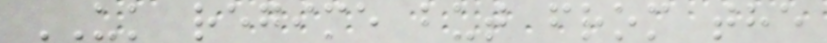UK regime but from the
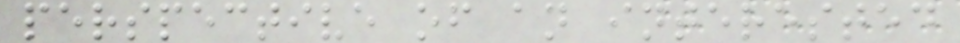perspective of an interested
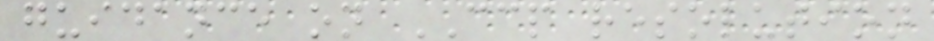guidance on CCP resolution
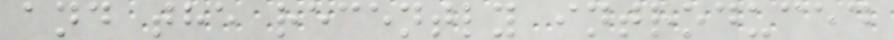and the recently introduced
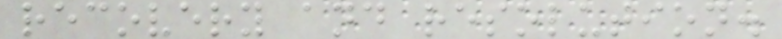recovery and resolution.
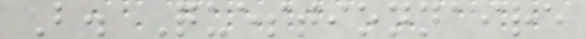B. Questionnaire
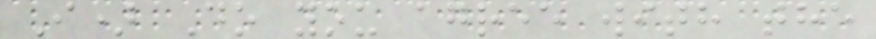I) Do you agree with the
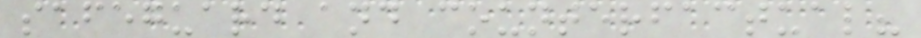safeguard and counterfactual?
